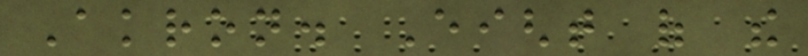Akron. Eight of the
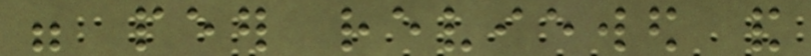were peer reviewed and
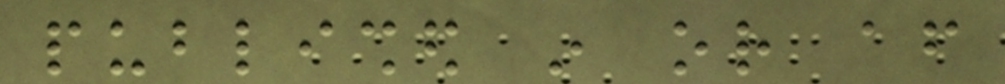published in or after
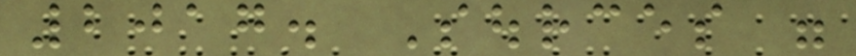2017. Sources were
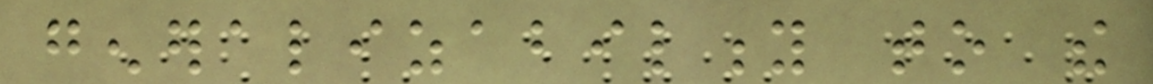generalizability to the
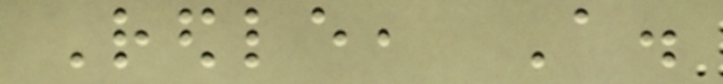Redle, A.
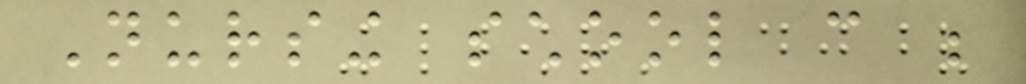Nursing school can be
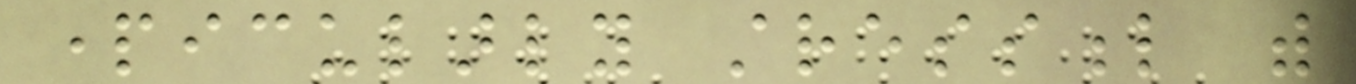particularly stressful with
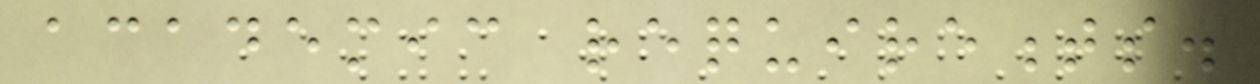academic requirements.
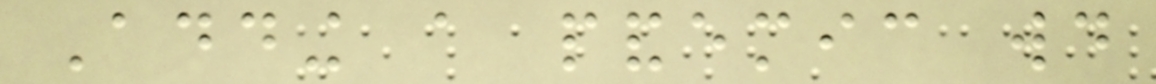Adding a pandemic would
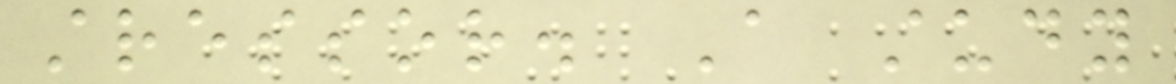stressor. A study
